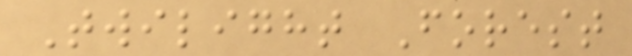Twilight Forest
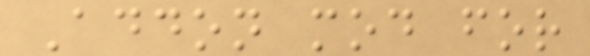Addon mod for
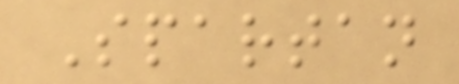Spartan
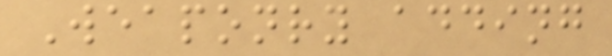Weaponry adding
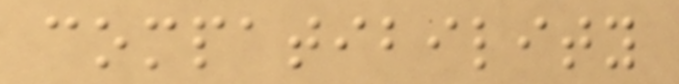compatibility
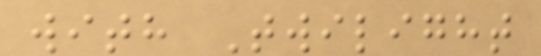with Twilight
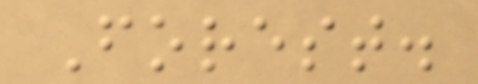Forest.
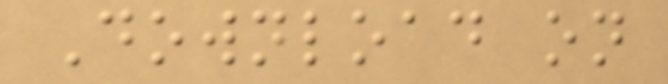Download on
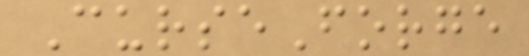CurseForge
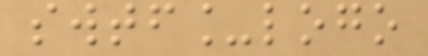swtf_logo
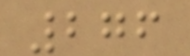276
